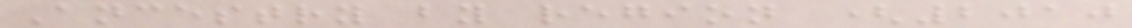Ancestry by region (2010
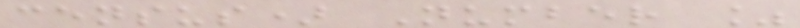census) Number %
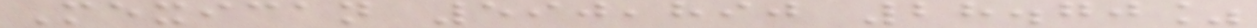Mexican 590,890 28.70%
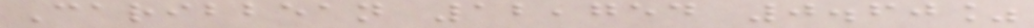Caribbean 12,754 0.60%
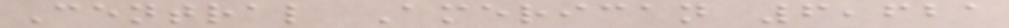Central American 6,621
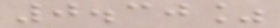0.30%
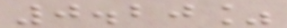0.20%
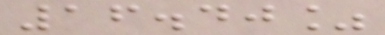16.40%
